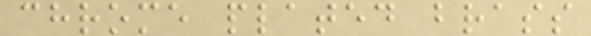chrome plated brass
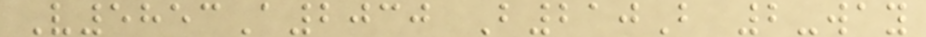V5853A2030 B210B 2-way
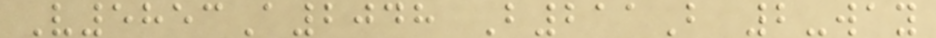V5853A2048 B211B 2-way
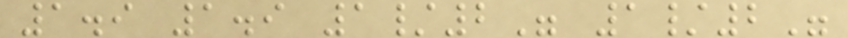1.9 1.9 1/2" 1/2"
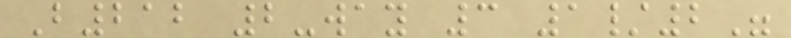B212 2-way 3 1/2"
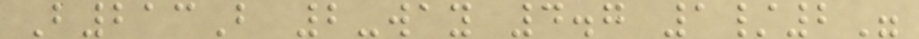B213B 2-way 4.7 1/2"
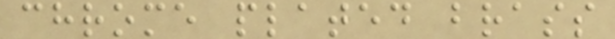chrome plated brass
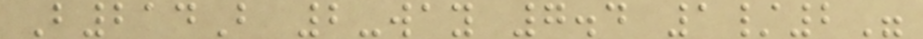B214B 2-way 7.4 1/2"
